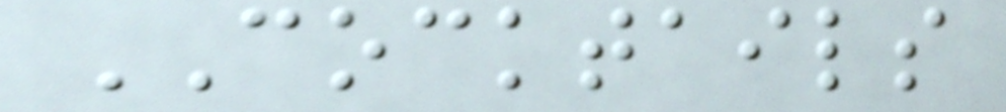COCKTAILS
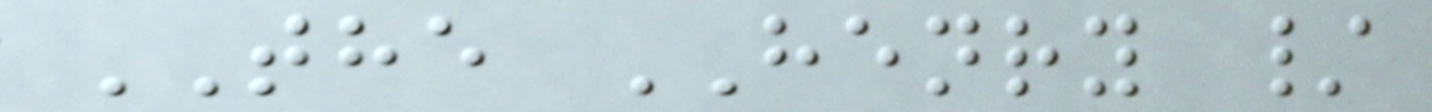THE HENRY /
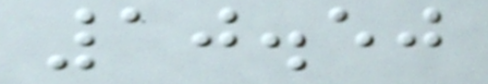10.50
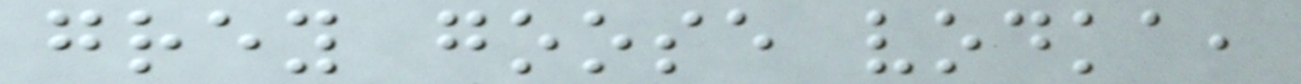grey goose vodka,
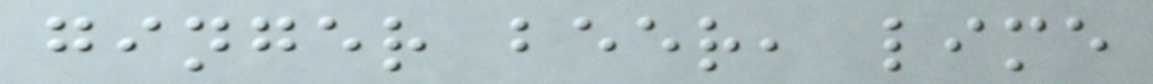ginger beer, lime
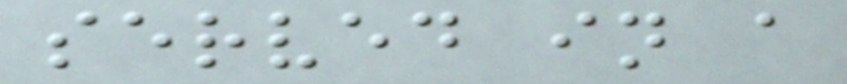served in a
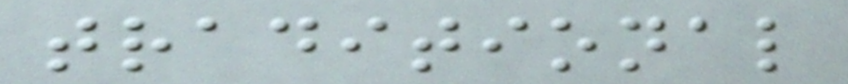traditional
